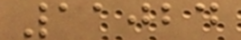11024
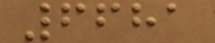6681
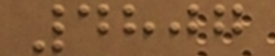4807
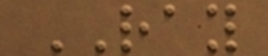RAY
